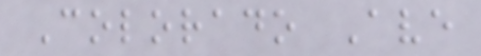Colorado Ave
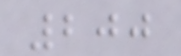200
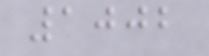1002
